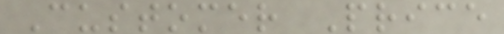Customer Price
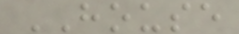HOUSE
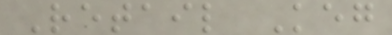Retail Keg
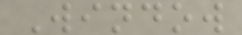Window
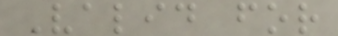Valid for
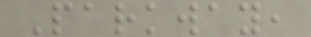Parkway,
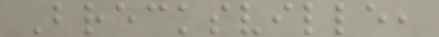Brecksville,
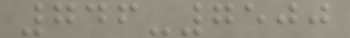746-7500
